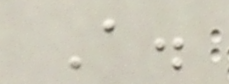A.
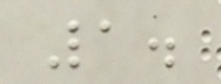1.
